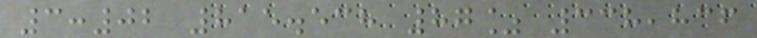3:02 815.538 87% 338,836
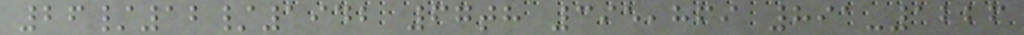26/12/1942 67th 395,869 891-1226
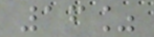16%
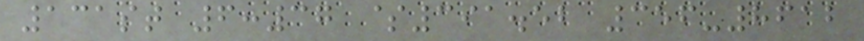131st 6:37 $391.52 356-8612
